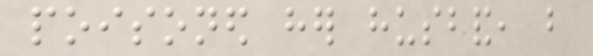poisoned her husband, but
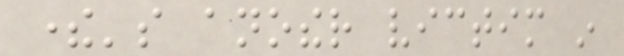there's another victim in
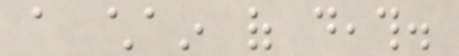a chain of death.
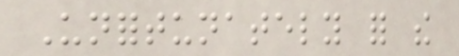Unfortunately for the
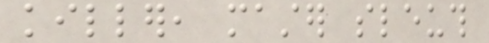killer, master sleuth
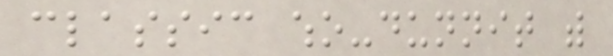classic who-dunnit with
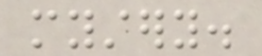mystery.
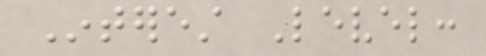Interest Level:
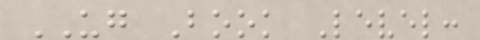UG Book Level:
